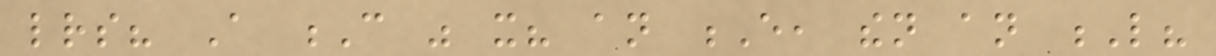letters? A C was it? an E, then an L?
